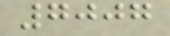7007
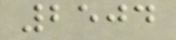2504
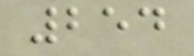254
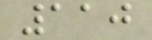110
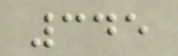345
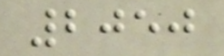2050
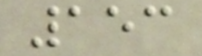153
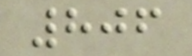806
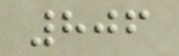806
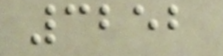3252
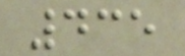435
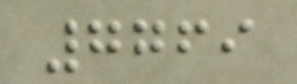7769
